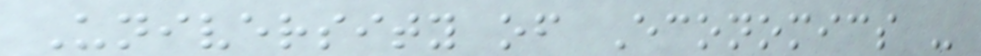University of Economics -
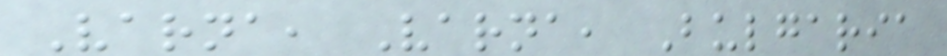Varna, Varna, Bulgaria
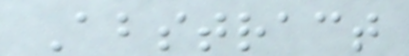Abstract
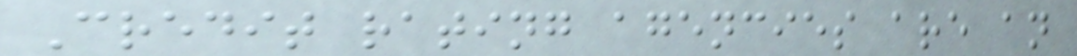Credit rating agencies are an
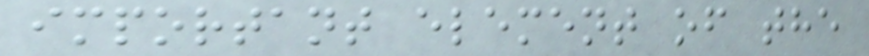important element of the
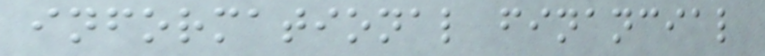informational financial
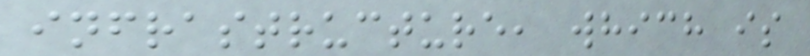infrastructure, which is
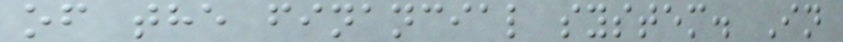of the financial system. In
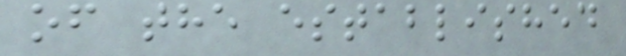of the established
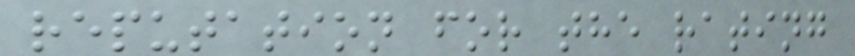reputation for the rating
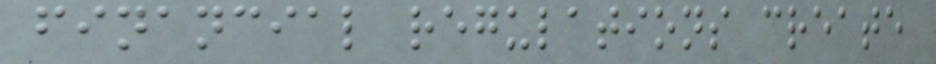financial regulations create
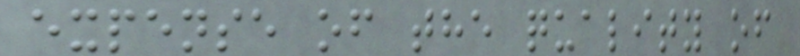expense of the quality of
